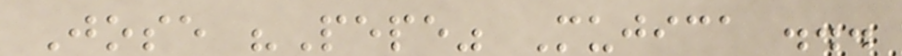Jose "Pepe" Mujica ...
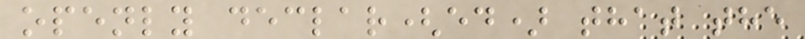openly declar(ed) that the
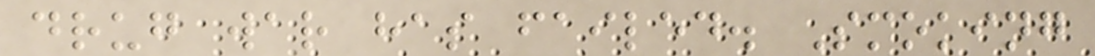drug war has failed. Smoking
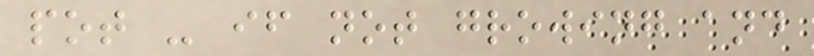pot - if not growing and
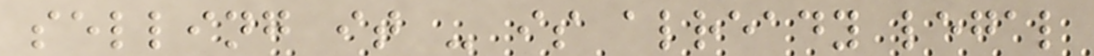selling it - is already legal
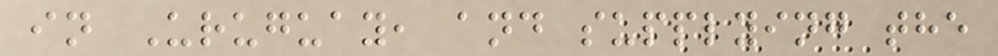in Uruguay, and supplying the
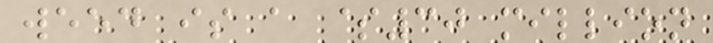weed is a $30 million
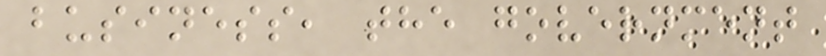business, the government
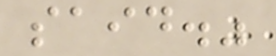said."
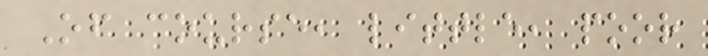Of course, little, poor
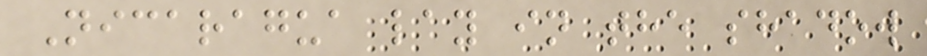Nicaragua lay in the shadow
